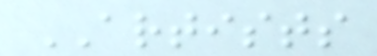ARTISTS
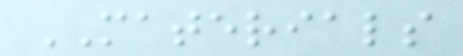MATERIALS
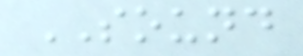SOUND
